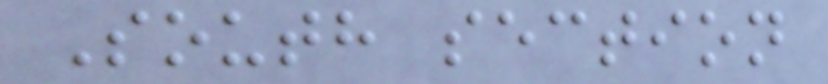South section
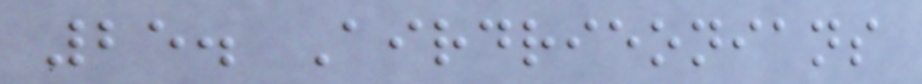25. Airdrieonians
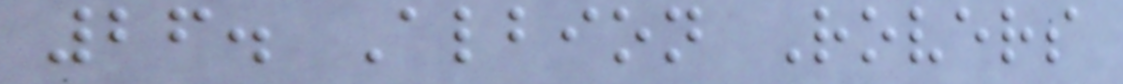26. Albion Rovers
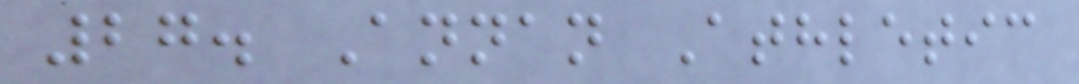27. Annan Athletic
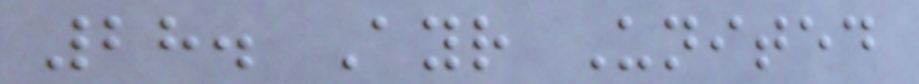28. Ayr United
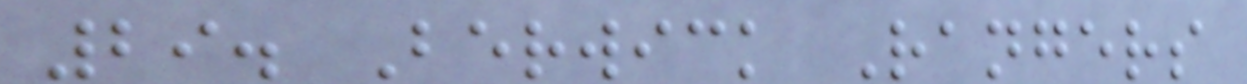29. Berwick Rangers
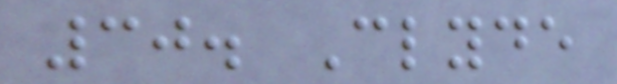30. Clyde
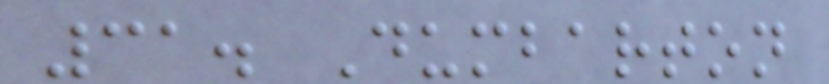31. Dumbarton
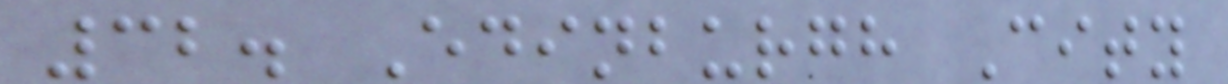32. Edinburgh City
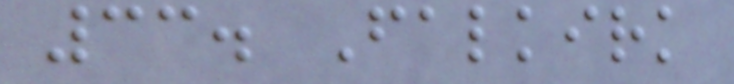33. Falkirk
